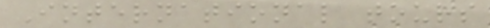International tours
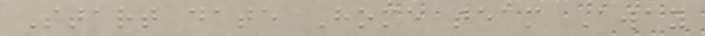Start date Home team Away
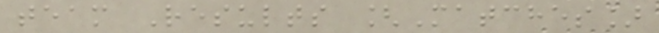team Results [Matches]
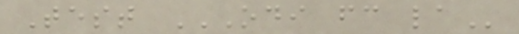Test ODI FC LA
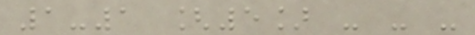1-1 [5] - - -
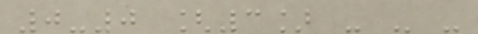0-0 [3] - - -
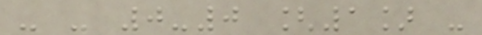- - 0-0 [1] -
